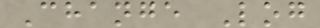Change Log
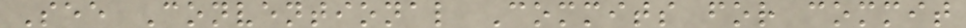See Conventional Commits for commit
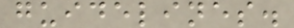guidelines.
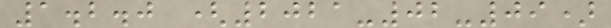1.2.0 (2021-02-09)
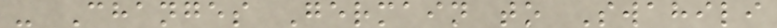- Changes Germain to Swahili
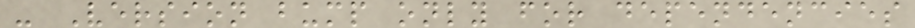- Version bump only for dependencies
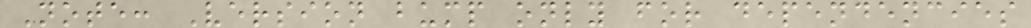Note: Version bump only for dependencies
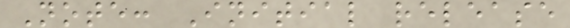Note: Initial release
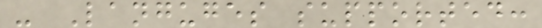- Languges supported:
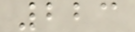223
